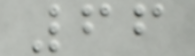66
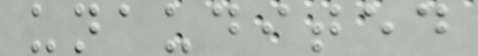unaudited
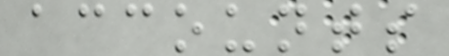accounts
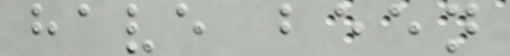have been
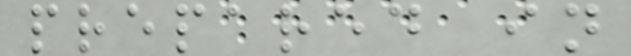prepared in
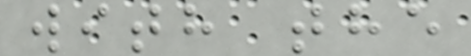with the
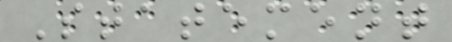Statement
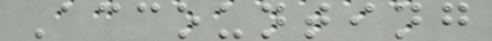Accounting
